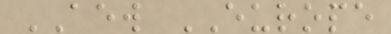AEW EUROPE
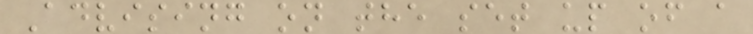Advising on the set up of a
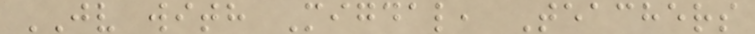JV with Migdal, Teachers
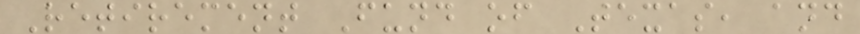Retirement Fund of Texas, and
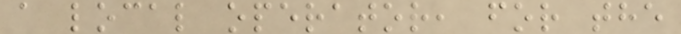a local operator, for the
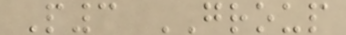P3 GROUP
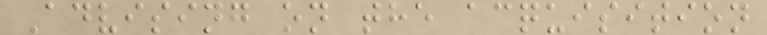Advising on the acquisition
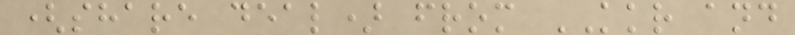(share deal) from KKR and
